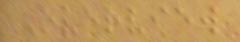Overview
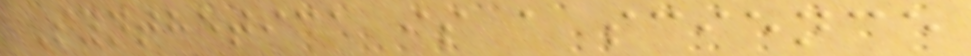Synthetica is a science
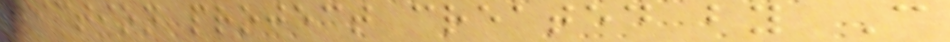fiction project created by C
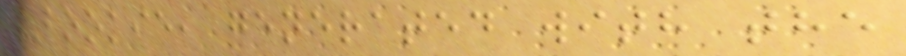Bookie, generated with the
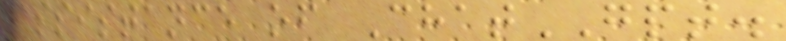assistance of ChatGPT.
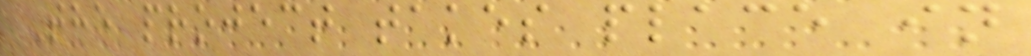The project takes place in
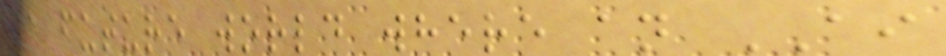a future world where an AI
